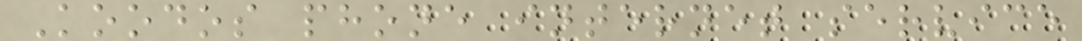Koodos phone internet service
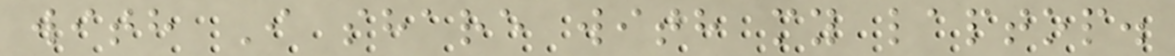with I share with my laptop.
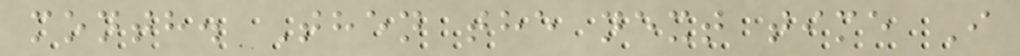month. Then the next time I
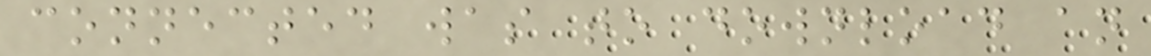connected was to download an
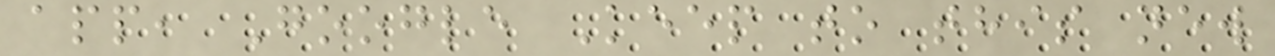app, Google Keep to this new
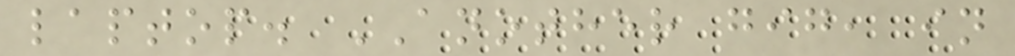laptop. ANOTHER gig, in
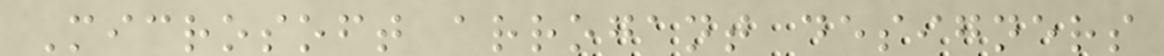Microsoft arrogant designers
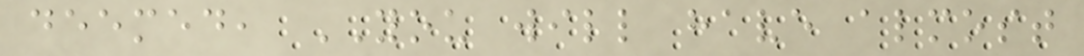deemed, YOU will have almost
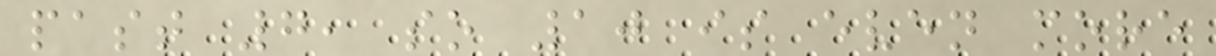past 7, so 10 is even more
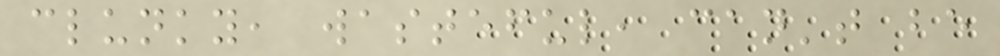clunky, wasteful, can't be
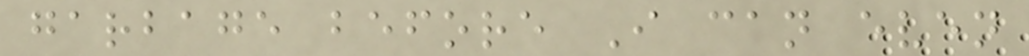garbage before I can even
